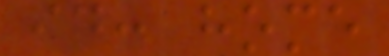id: home
